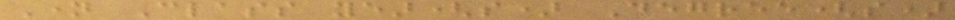Name Class year(s) Degree(s)
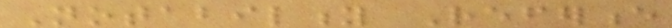Notability Reference
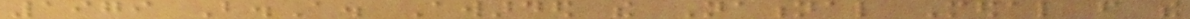1979 B.A. Awarded the National Medal from the
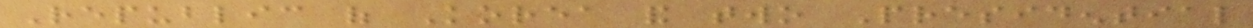Republic of Korea and two Presidential
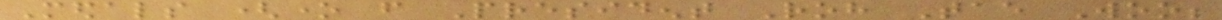Medals (one from President Roh Tae Woo;
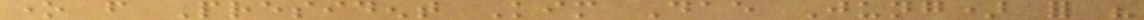one from President Kim Dae Jung) for his
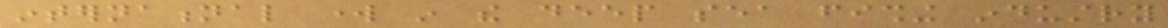international work in the deep sea fishing industry
